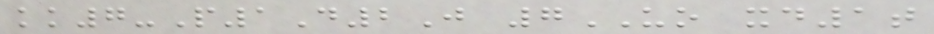kk7-P1D2J 7UO xd1t
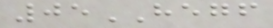05HEGF
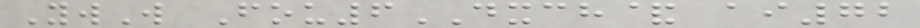YwW Fou6DXCH& ai72
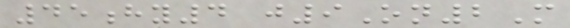45hy4 j9On2M
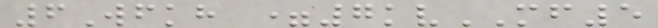6Wfkh =7kvMF5
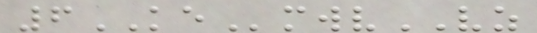6KEmwvVZ
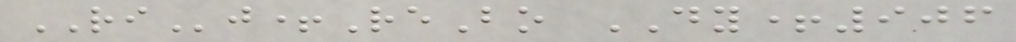RIj+ReBo DY+906
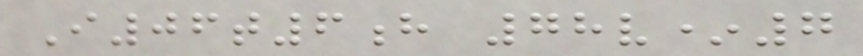I06t6h 78v*7
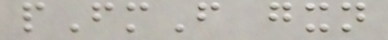pFmF gxn
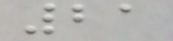21
